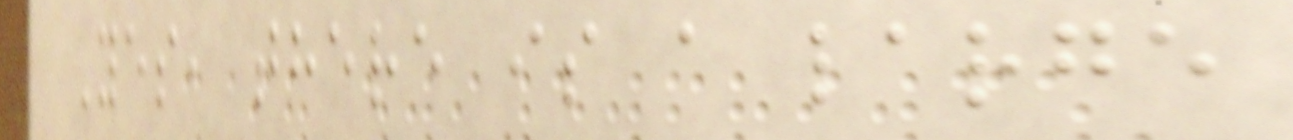Yes, there is a large
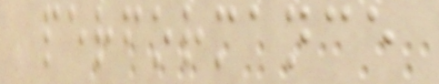performance
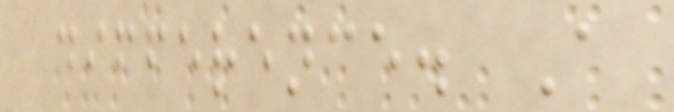difference. A
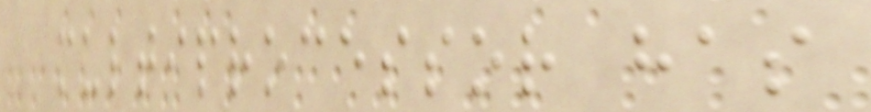multiprocessor has
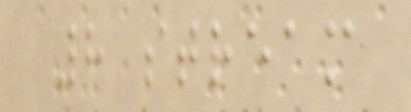8 stream
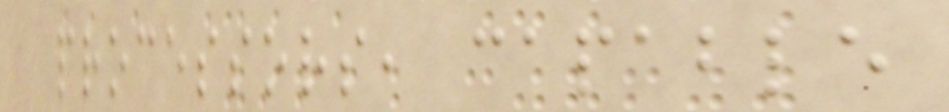processors, capable
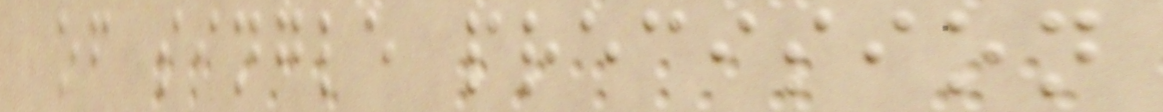of single precision
